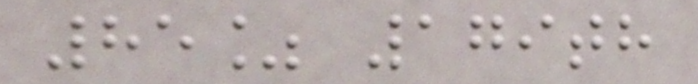85% 179th
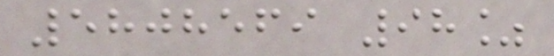5808569 98%
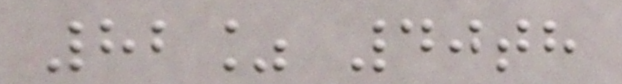82% 40th
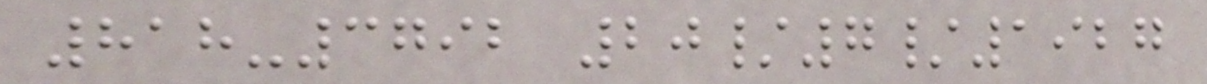818-3792 20/7/1927
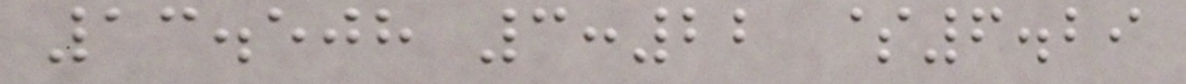13.508 3:22 $6.29
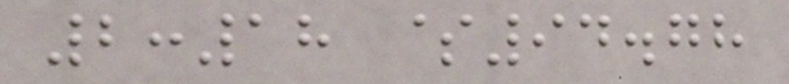2:18 $94.78
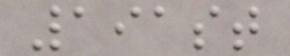191st
